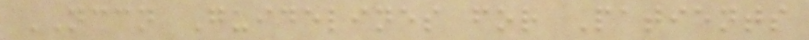NCCN Guidelines for Patients
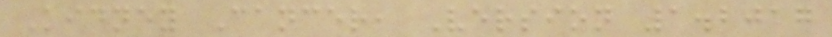Kidney Cancer, Version 1.2017
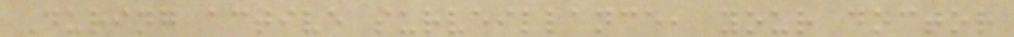During active surveillance, your doctor
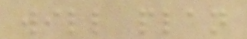will plan
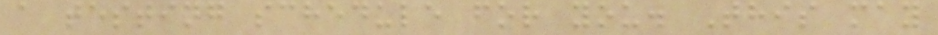a testing schedule for you. This may
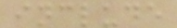include
